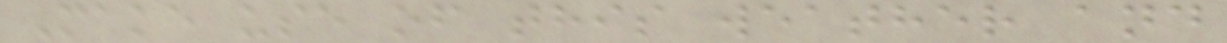Make use of this weather and
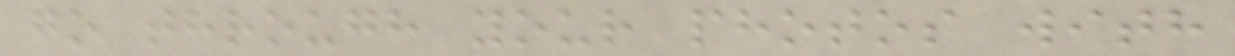go through your photos with
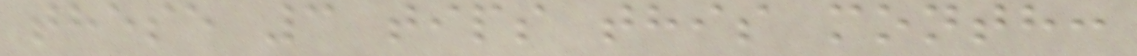these 3 tips this month:
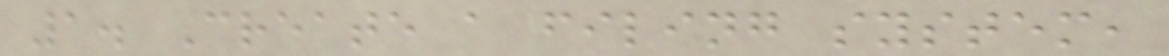1. Create a filing system,
